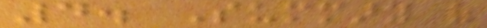4. Summary of
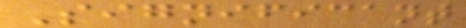Significant
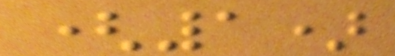(1)
